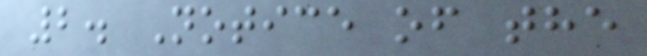2. Notice of the
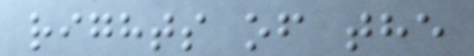rights of the
